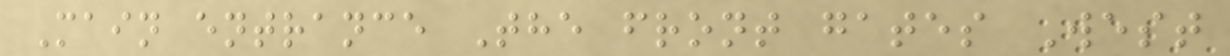Main entrance The front gates West
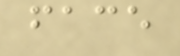face
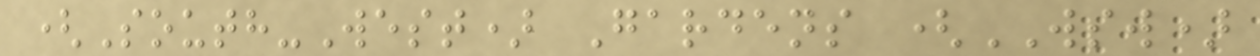(South-West) Gardens (WSW)
